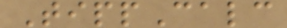TippCalc
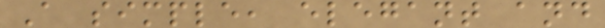A simple, elegant and
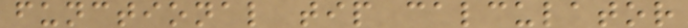functional tip calculator
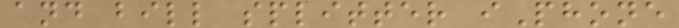and bill splitter iPhone
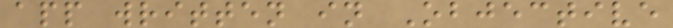app written in Objective
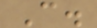C.
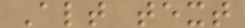Alt text
